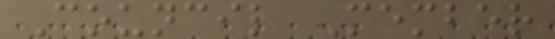Council Member
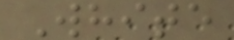White
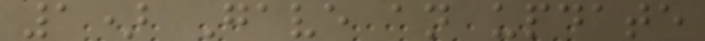1) Gave an update
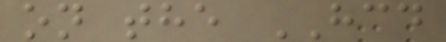on the HCD
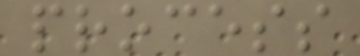process
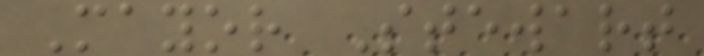Mayor Stewart
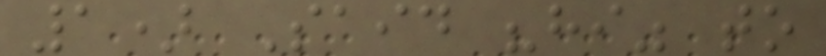1) Said "hi" to
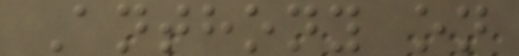Anthony on
